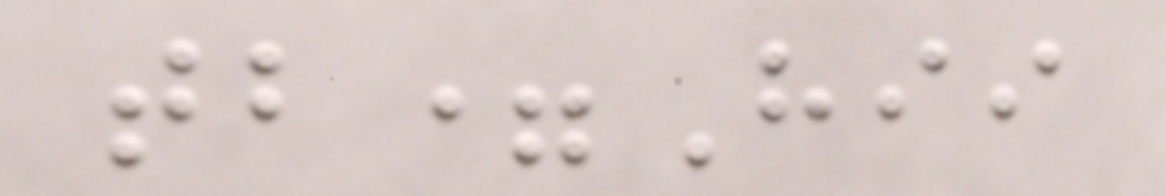tb=Hii
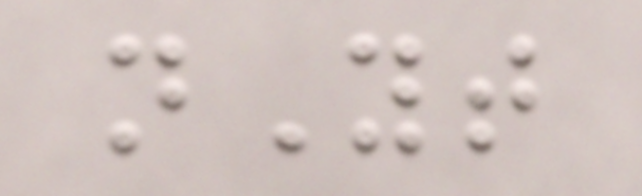nYt
